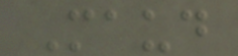Maud
